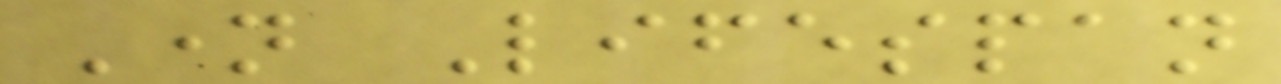Name Lifespan
